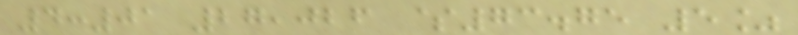4:01 27,026 $73.75 5%
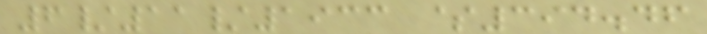6/11/1933 $394.46
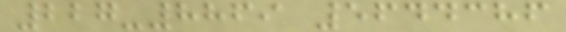227-8869 5644386
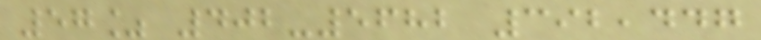57% 402-5682 392,447
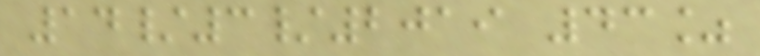14/3/2019 43%
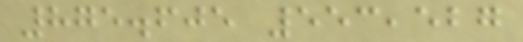875.605 553,527
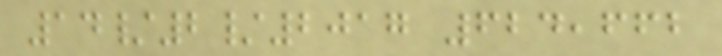14/2/2017 624,662
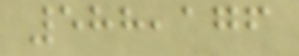588,176
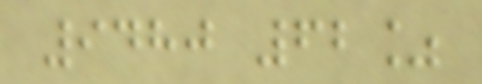9480 62%
